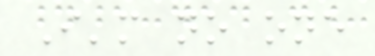I'm no one
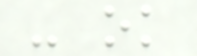- ok
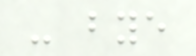- bye
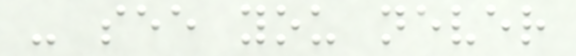- see you never
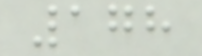178
